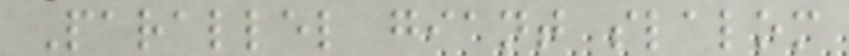Parallel giant slalom
